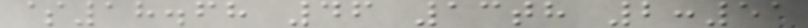$18.68 46 13th 2:51
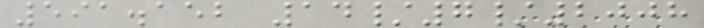591.152 14/7/2008
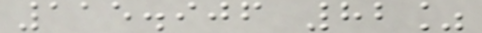115.906 82%
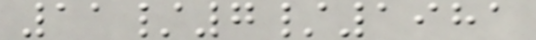11/7/1981
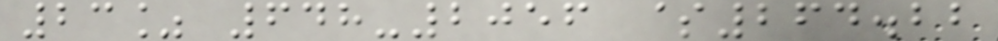23% 648-2056 $264.22
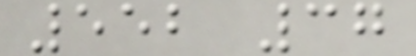552 37
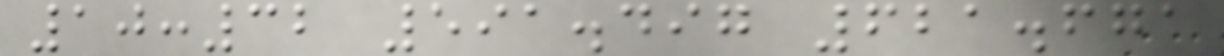10:32 591.497 621.671
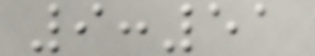9:51
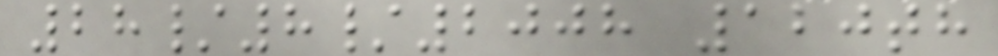28/8/2008 120th
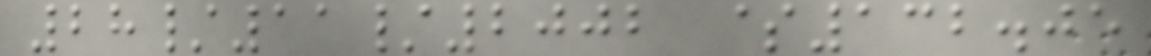28/11/2002 $132.05
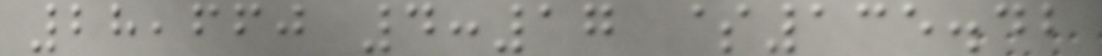28,660 4:17 $135.42
